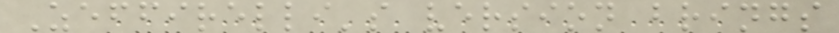Zeffirelli's version brings
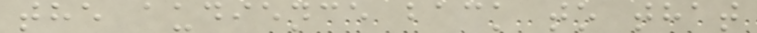the audience back to that
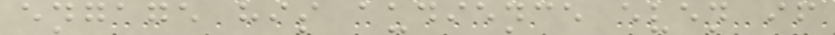engage his audience even if
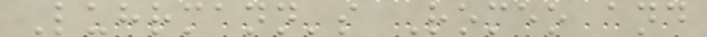Luhrmann's Romeo and
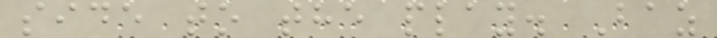side to the play. Baz
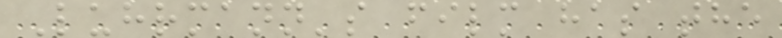Luhrmann's film has the
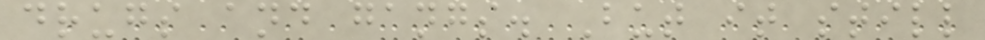drugs and gangs. But it still
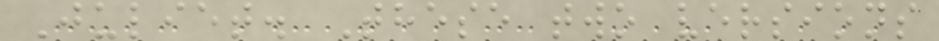Juliet. These two versions
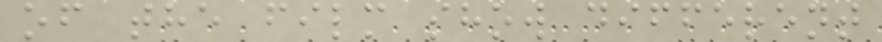of the film show different
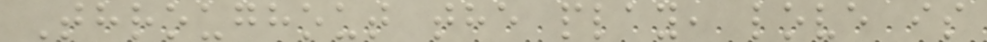Throughout the play, love is
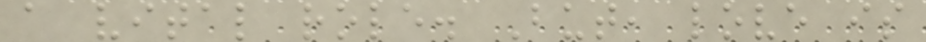a vital role. But, love is
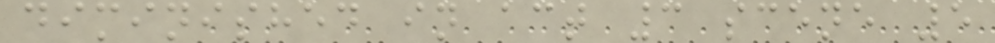diminished in act 3 scene 5
